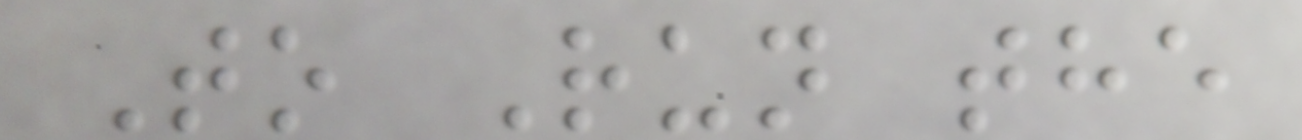To Run the
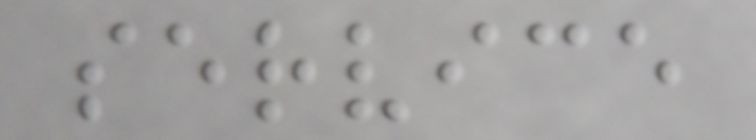service
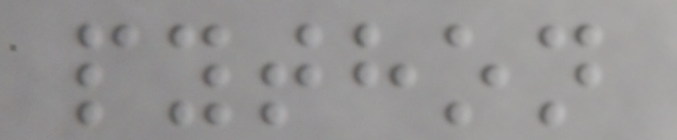python
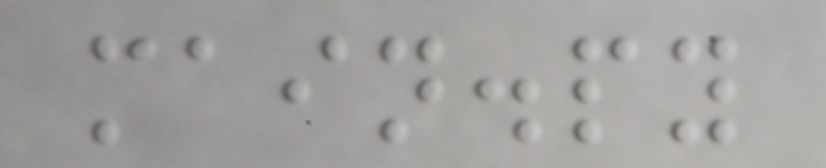main.py
